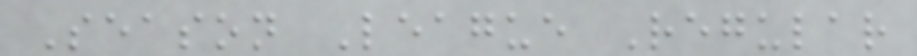Season League Regular
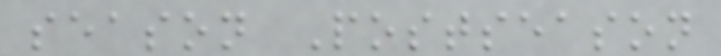season Postseason
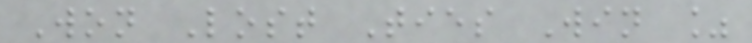Won Lost Ties Win %
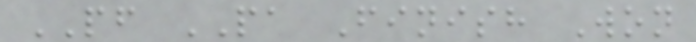PF PA Finish Won
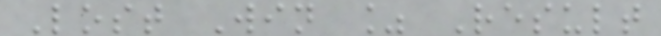Lost Win % Result
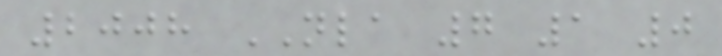2008 NLA 7 1 0
